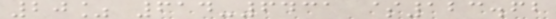20% 614-6431 $123.62
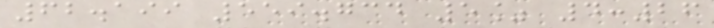62.199 559.734 5% 4:26
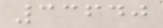33640
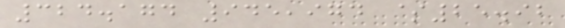324.174 945,974 $25.92
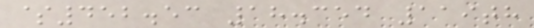$452.53 18.354 119th
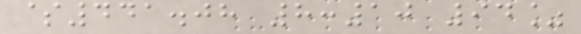$441.08 8:10 94%
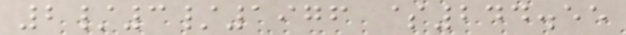2/3/1976 $244.55
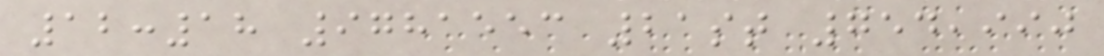12:18 9781553 21st 754,990
